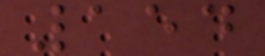154
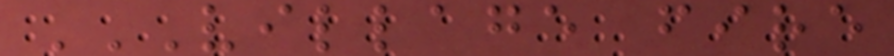VILLAGE FIRE
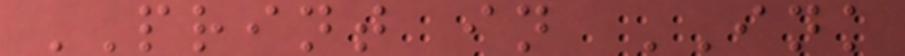PRINT in INK
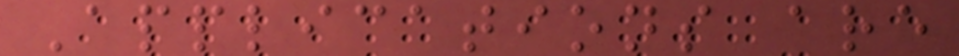Applications are
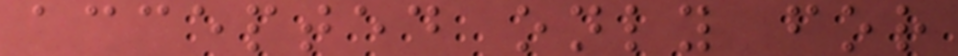accepted only for
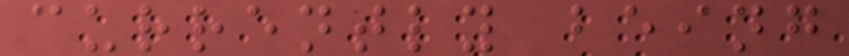currently being
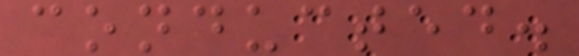conducted.
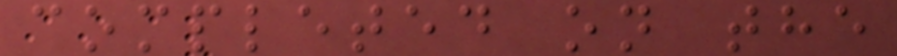completed on the
